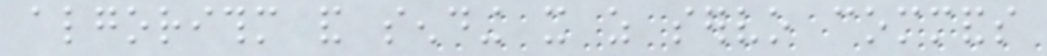algorithm and sending it as servo commands
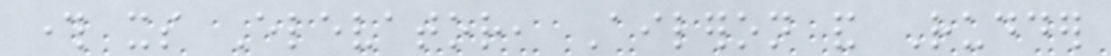through its Elevator, Aileron and Rudder
